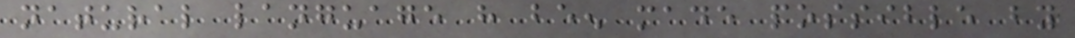natural language have been made possible by
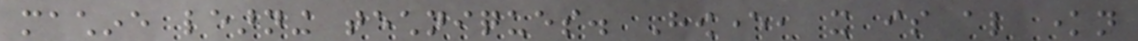machine learning techniques. However, it is also known
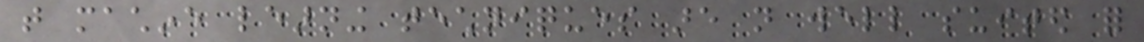that machine learning techniques are not well suited for
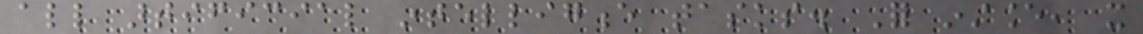all artificial intelligence tasks. For instance, it
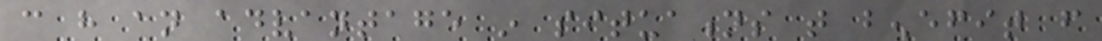can have an advantage in situations that benefit from
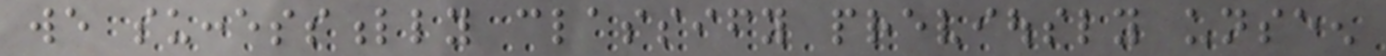we successfully classify previously unseen
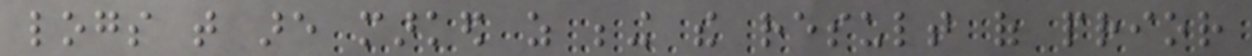logs that are marked as being the result of prior
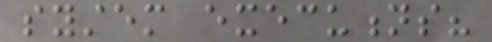system executions?
